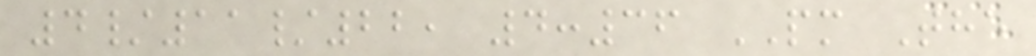4/11/22, 4:36 PM The
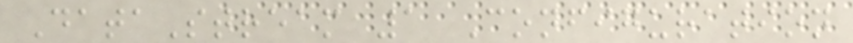DataStream 1 Configuration
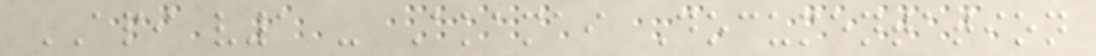API v1 - Akamai Documentation
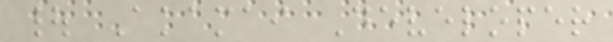| Akamai Developer
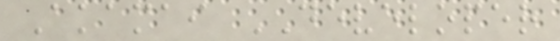Akamai DEVELOPER
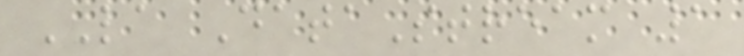LA DataStream 1
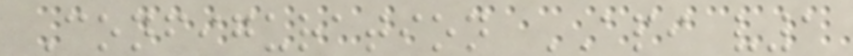Configuration API v1
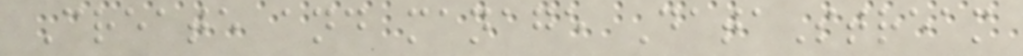Create and manage DataStream
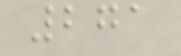271
